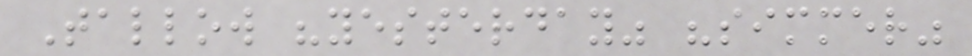Tallow "yesterday" "simmer"
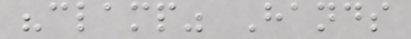"clamp" Hands
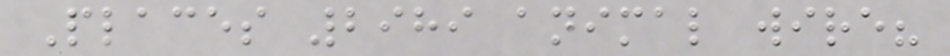Places 2989 animal wire?
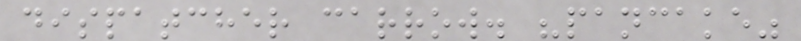dispatcher carrow. "pancake"
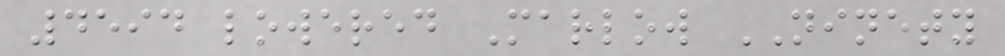4594 lowered Marlow NINETY
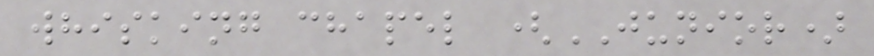whisking chapel (JUNIOR)
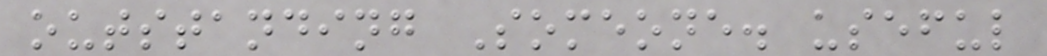outstanding Someone. useful
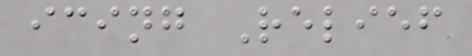icing Relief
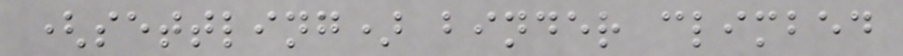(settling) binder climbed
